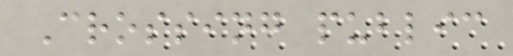Crossing public
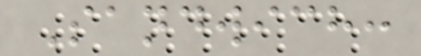Sandwich:
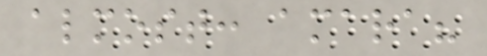almost: amara?
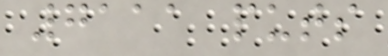7111 puts
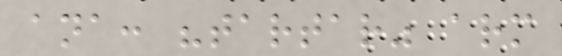ana: "tartar" arm
